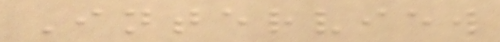Interview
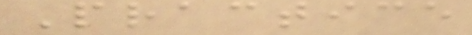Practice
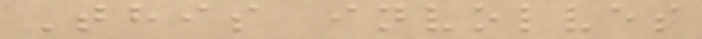This involves
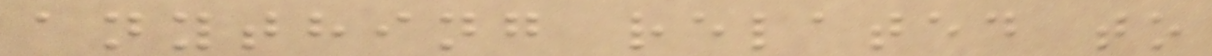anything related to
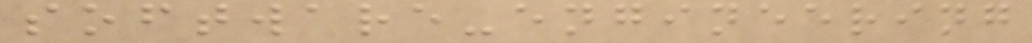software-engineering
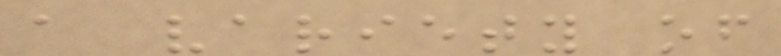a variety of
